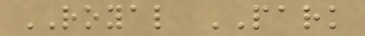ROYAL PARK
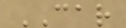CAR
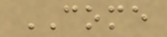COME
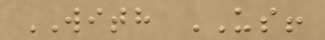WITH US!
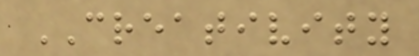CREATIVITY
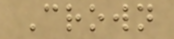Crown
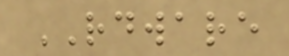RDWARE
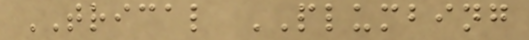TRICAL PLUMBING
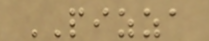PIZZA
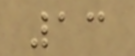13
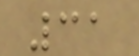31
